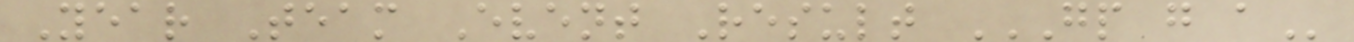Year Team Event Result GP G A
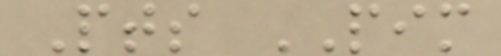Pts PIM
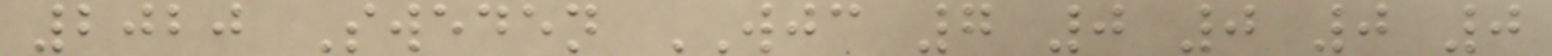2020 Sweden WJC 7 0 0 0 0
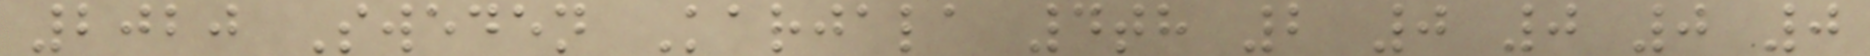2020 Sweden Karjala 4th 2 0 0 0 0
